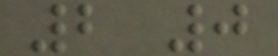2 0
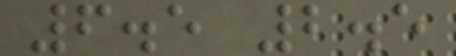6.5 2.5
